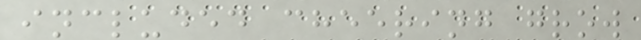included cheering grow
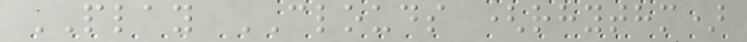PLAY CLOUDS (rhythm)
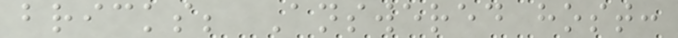bricks; Answered host:
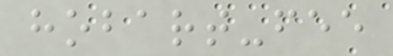hobart-fee
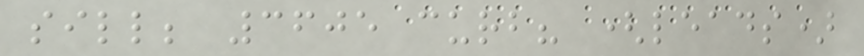sill; 3605 curb? (leads)
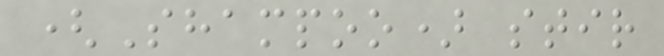(Shampoo) stir
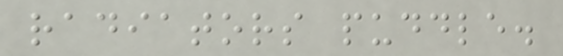radiators puddle.
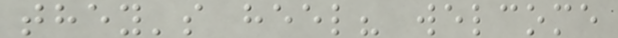they's heel? welcome
